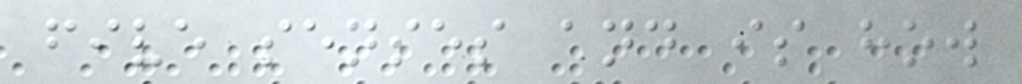five senses and is how
